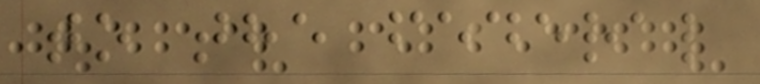to the federal
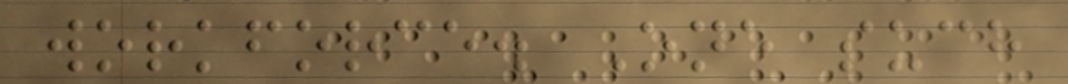workforce. One such
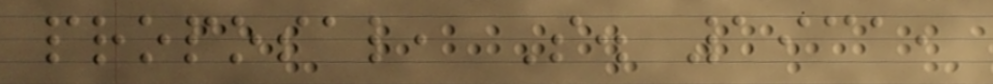proposal, S. 1931,
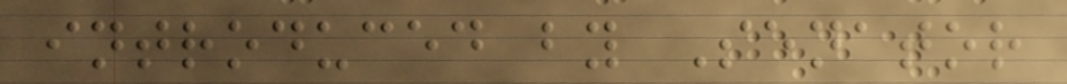introduced by Senator
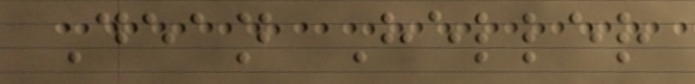Dean Heller
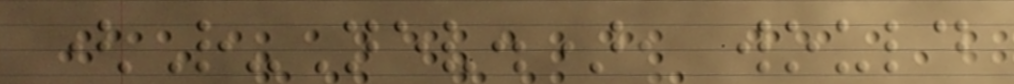(R-Nev.), would
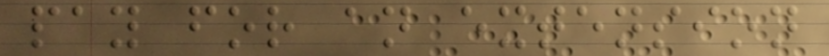pay for an extension
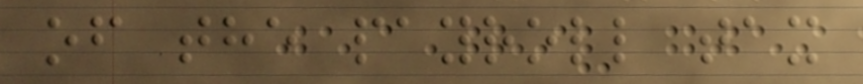of the payroll tax
